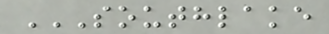SOUTHLAKE
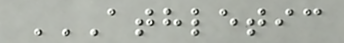ATHLETIC
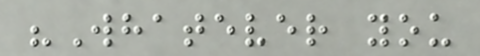"Whatever you
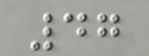47
